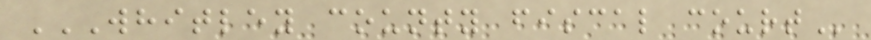WHITLEY COUNTY FISCAL COURT
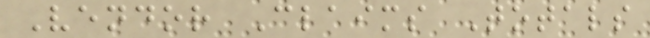Vendor Claims Totals
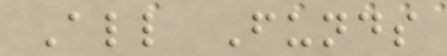All Funds
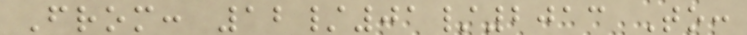From: 12/01/2013 To:
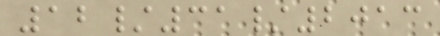12/31/2013
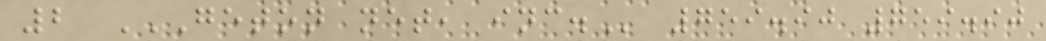2 GETON NET, INC. 759.90 759.90
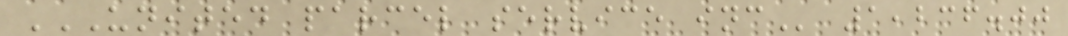UNITED PARCEL SERVICE INC 1,236.00
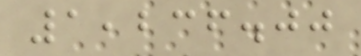1,236.00
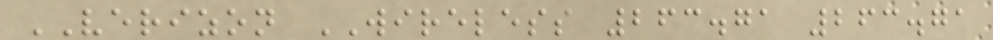VERIZON WIRELESS 263.71 263.71
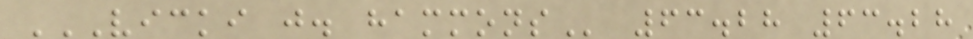VICKI J. HAMMONS 63.28 63.28
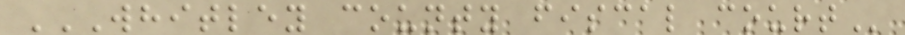WHITLEY COUNTY FISCAL COURT
